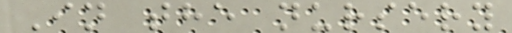In the nursery
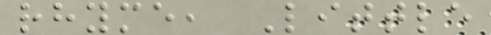rhyme, Little
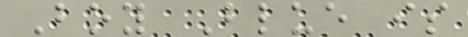Boy Blue is
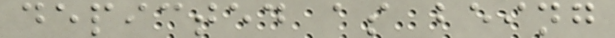depicted as being
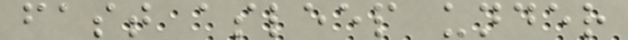fast asleep under
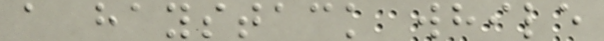a haystack while
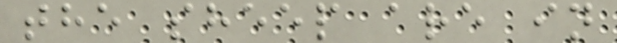the sheep are in
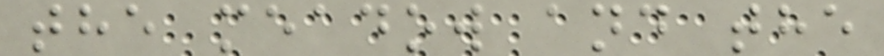the meadow and the
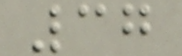37
